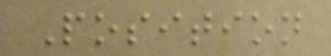Position
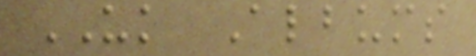UK Albums
